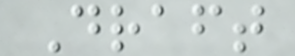Draft
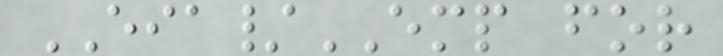EIA/EMP for
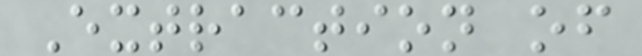Extraction of
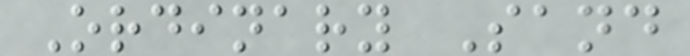Ordinary Sand
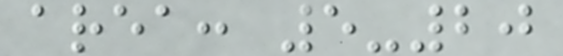area: 5-20
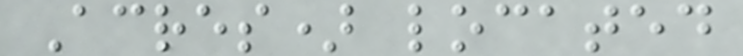Acres) located
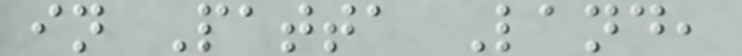in Patta Land,
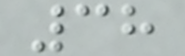38
